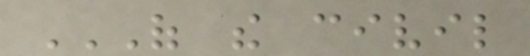OF THE CIVIL
